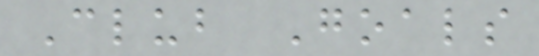Club Goals
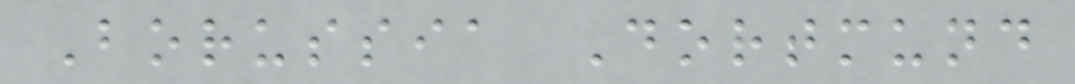Borussia Dortmund
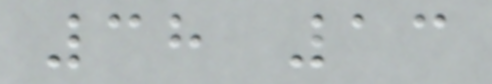38 13
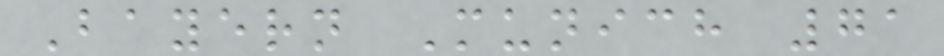Bayern Munich 71
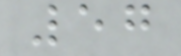57
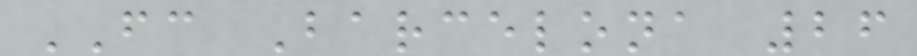FC Barcelona 26
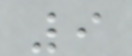9
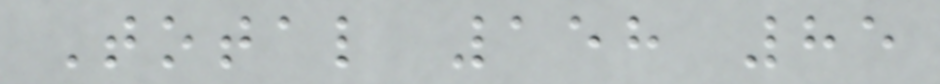Total 158 85
